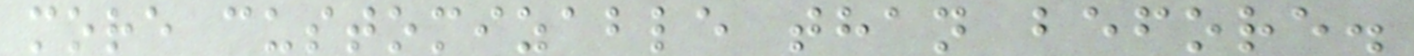more customizable than before.
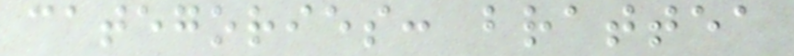categories: brattea
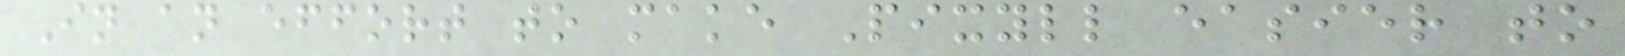In an effort to make Pixyll easier to
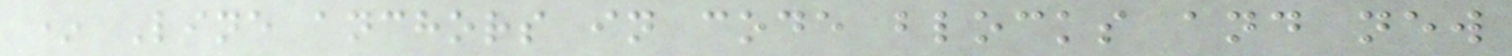* Line anchors in code blocks and new
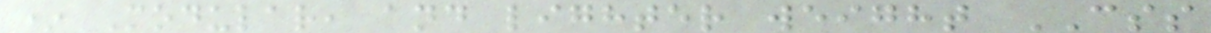* Modular, and lighter weight CSS
